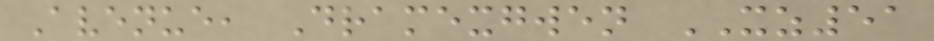Avenue, Dramexgwen XZ51
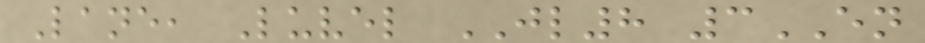Lane, Luvel JL8 3EN
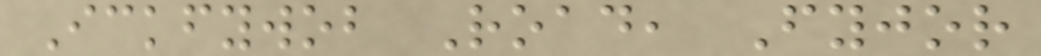Ickfywob Road, Fyjor
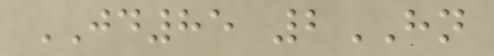JD85 2HN
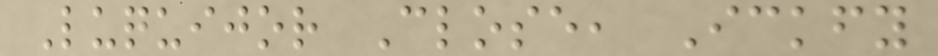Luquijor Close, Ickfy
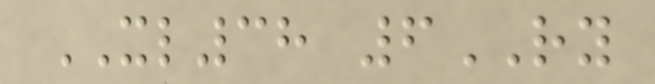XL38 6RY
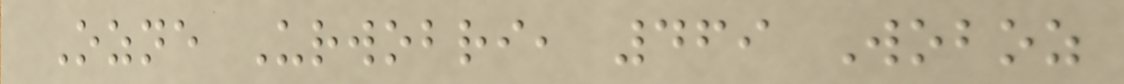Ozne Urwobri, 469 Woboz
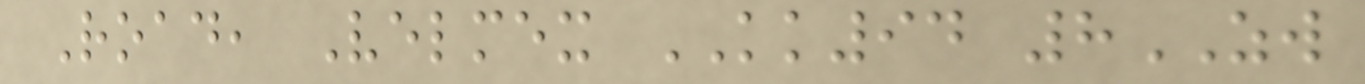Road, Velmex KK94 8ZW
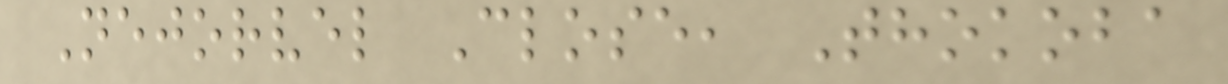Nejorvel Close, Thokoba
